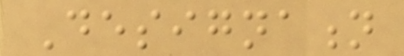Designation
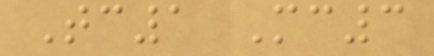Tc1 Mc3
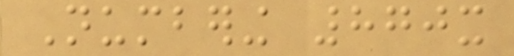Numbering 870x
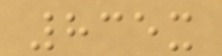835x
